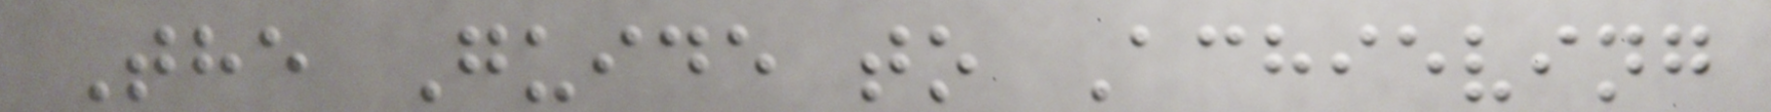The Guide to Achieving
